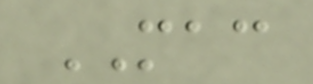MAC
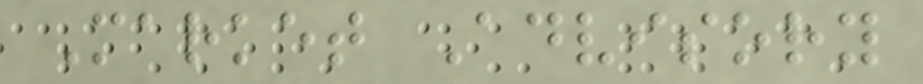Market Advisory
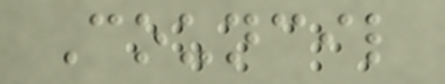Council
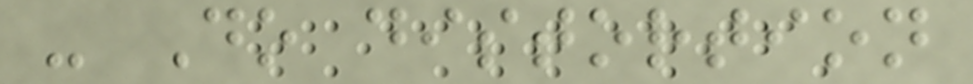- Do distortion
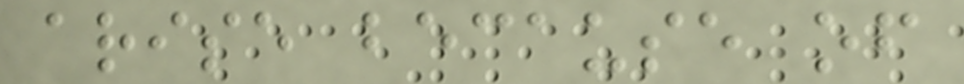arise because of
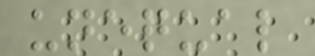unequal
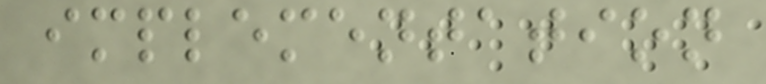implementation
